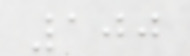100
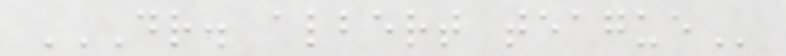DR. ALBERT TEAGUE
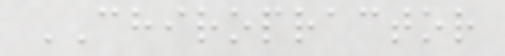CHIROPRACTOR
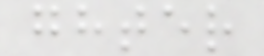ghter
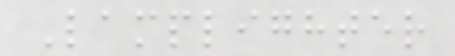Lamplighter
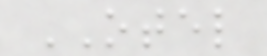OTEL
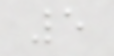5
